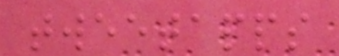tweetapps
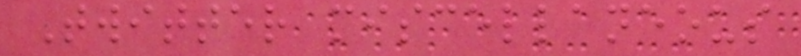Twitter miscellaneous
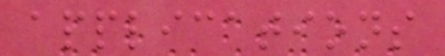applications
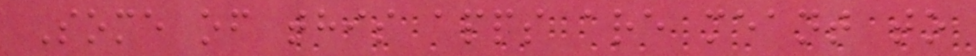Some of this apps are meant to
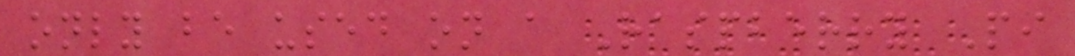only be used on a Raspberry Pi
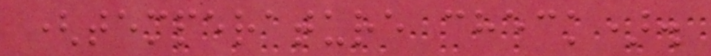(temperature check).
